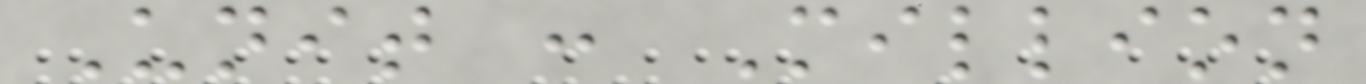Unit : Million
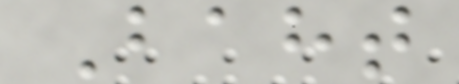Baht
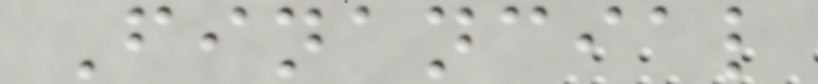Financial
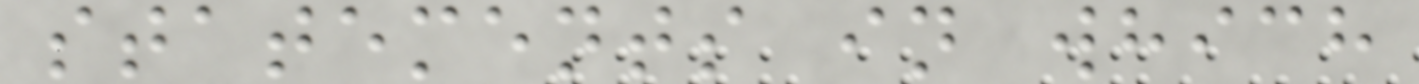statements in which
